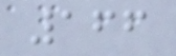166
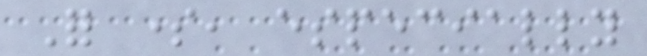For some, especially
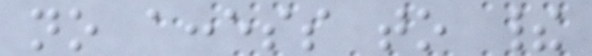no access to their
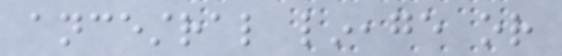ancestral lineage or
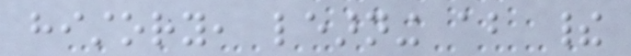history, learning about their
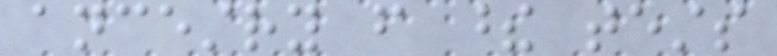ancestry from these tests
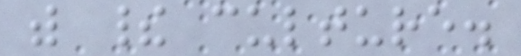with their culture.
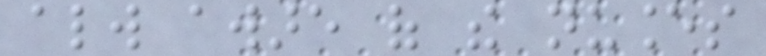always aware of the nuances
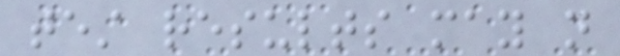test results may not
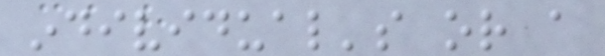individual's or a
